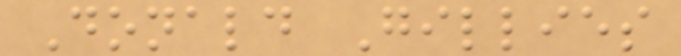Donald Gillies
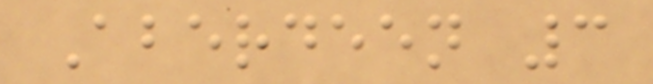Aberdeen 3
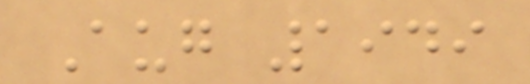Aug 1949
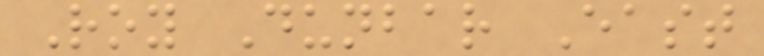Roy Dunbar East
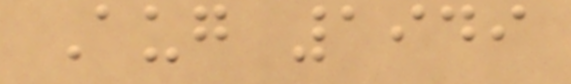Aug 1949
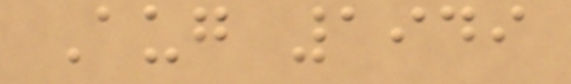Aug 1949
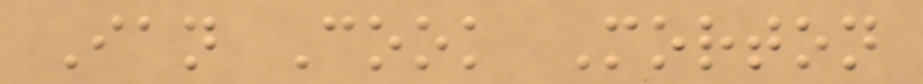Ian Cook Morton
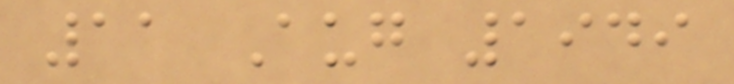11 Aug 1949
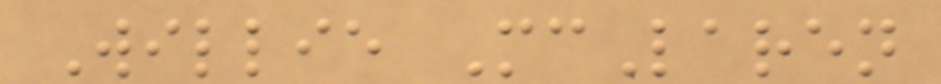Willie McLaren
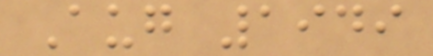Aug 1949
